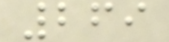269
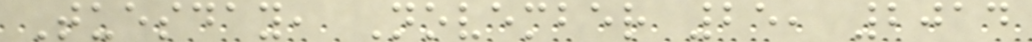Tuesday, November 25, 2014
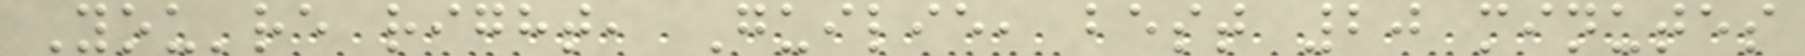You're right, Guilie, best 20 minutes
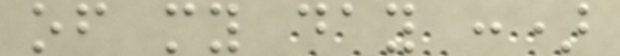of my day :)
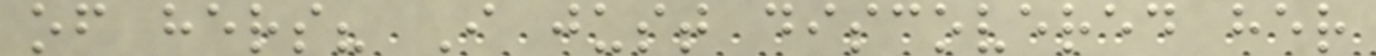of hers? I just discovered her
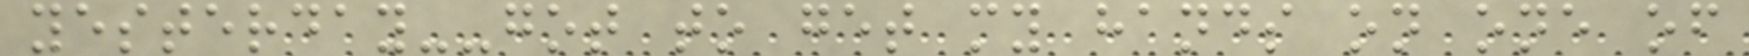yesterday--got to get my hands on one of
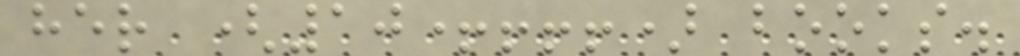her (10+!!!) books.
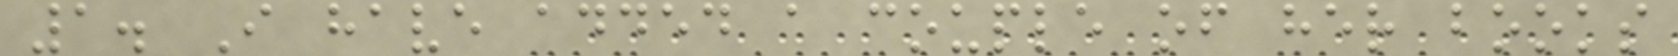1. I have added a couple of her books
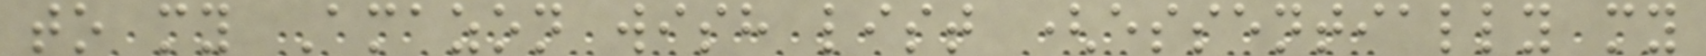to my Amazon wish list (essentially my
